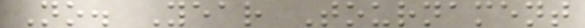No. Year Tournament
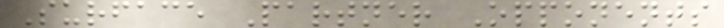Surface Partner Opponents
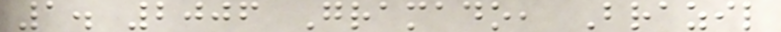1. 2006 Gramado, Brazil
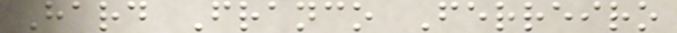Hard Franco Ferreiro
